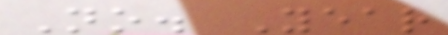No. Year
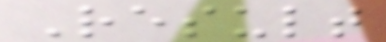Result
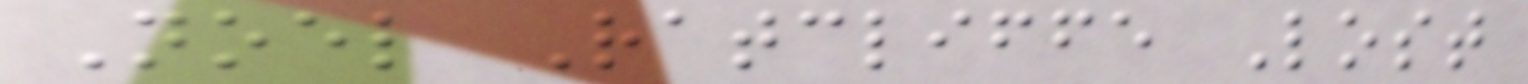Noel Ratcliffe Lost
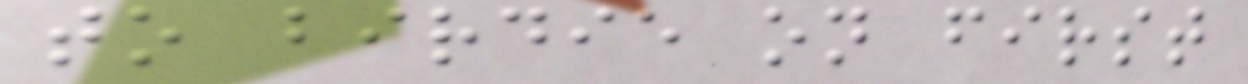to birdie on first
